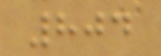804
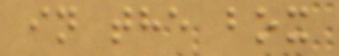in the box
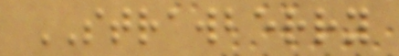STRAWBERRY
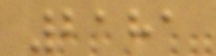2181
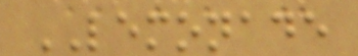LEMONADE
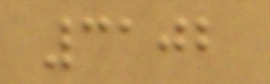3102
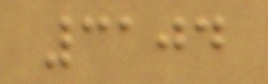3104
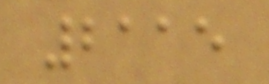2115
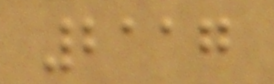2117
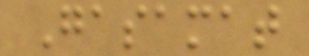Gasamat
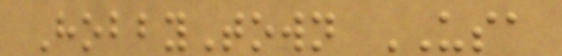HobbyTown USA
